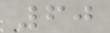60
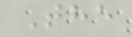The
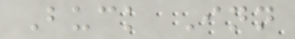Buck Inn
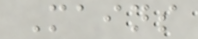Mains
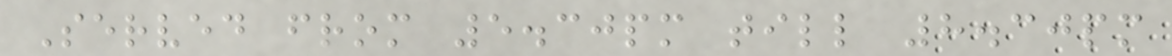Served from 5.30pm till 8.30pm
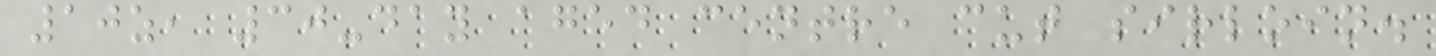10z, 30-day aged centre cut sirloin.
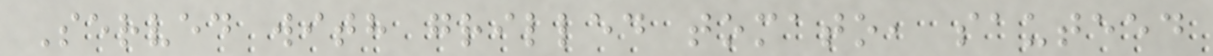Served with grilled tomato, sauteed
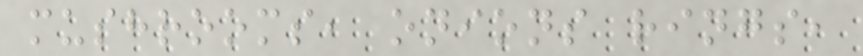mushrooms, onions rings,
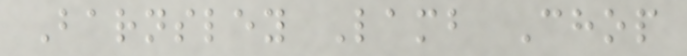Barnsley Lamb Chop
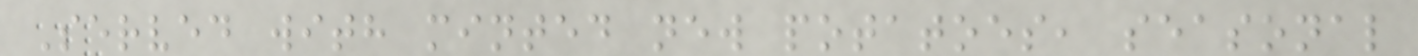Served with minted new potatoes, seasonal
